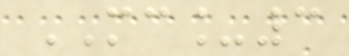MC_3
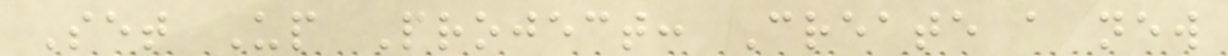Set Up Project: Create a new
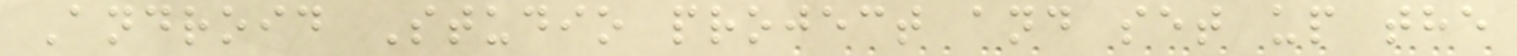Android Studio project and set up the
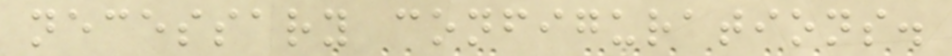necessary configurations.
